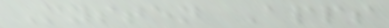Mysten Apps
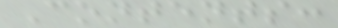Contents:
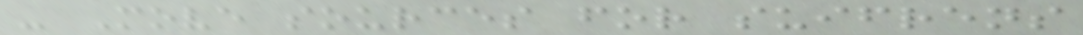- Move sources for suifrens
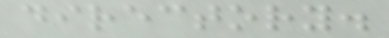directory.
